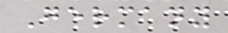Germany
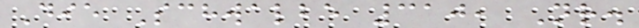Die Schwalbe 310, Nr.
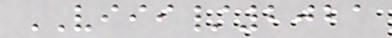VIII/2021
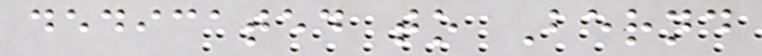dedicated to Bernd
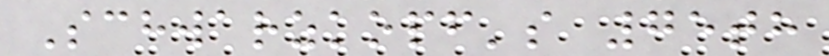Schwarzkopf's 75th
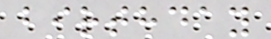birthday
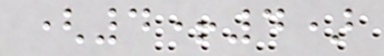(4+4)
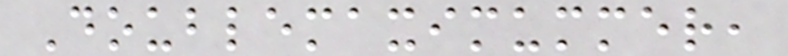Doublemaximummer,
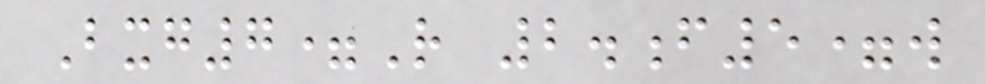Bxg7=R 2.f5=w
